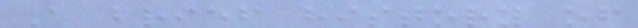A brief history of
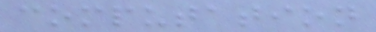computation
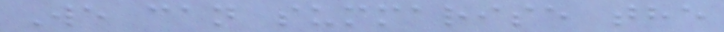We can summarise the
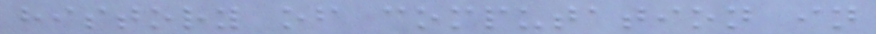history of computation in
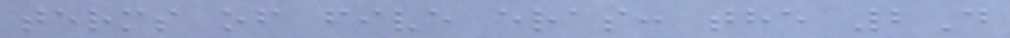terms of five eras: the 2D
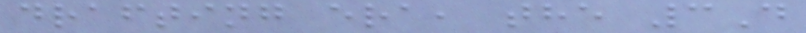drafting era, the 3D
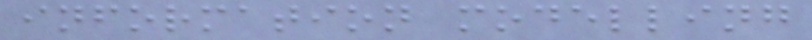information modelling
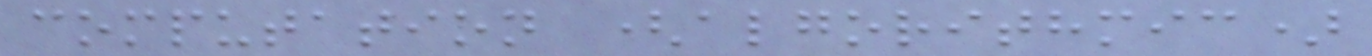computation (algorithmic)
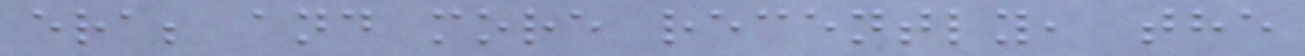era; and more recently, the
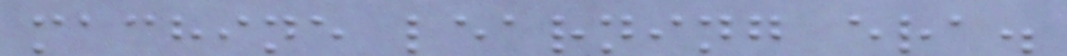machine learning era.
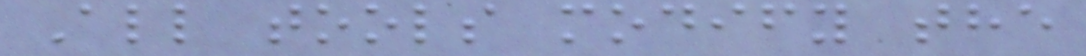All tools modify the
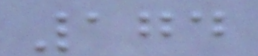174
